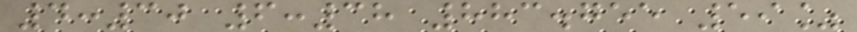4:30 6:38 883.755 59%
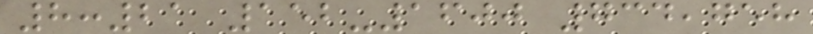8:21 152-1600 734,758
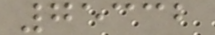75332
